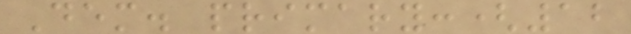Dem. primary:(12
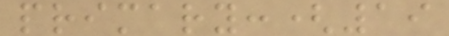primary:(19
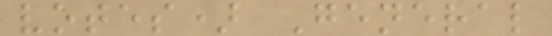votes) General
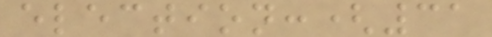election:(31
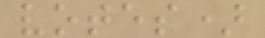votes)
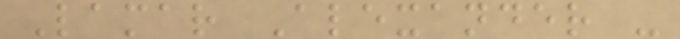Lamar Alexander -
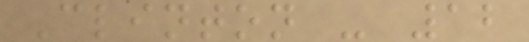Clinton - 12
